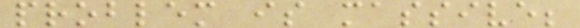problem is massive;
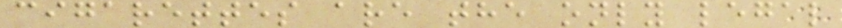cigarettes are the only legal
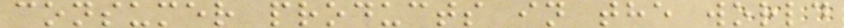consumer products in the world
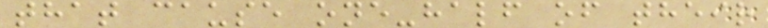that cause one-half of their
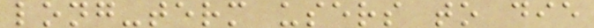long-term users to die
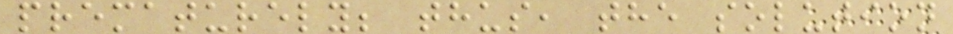prematurely; thus, the solution
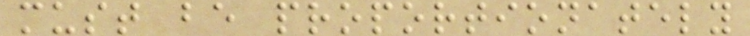must be proportionately
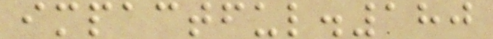impactful.180
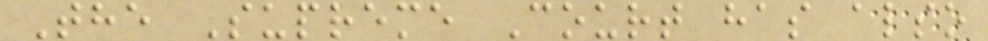The Supreme Court has also
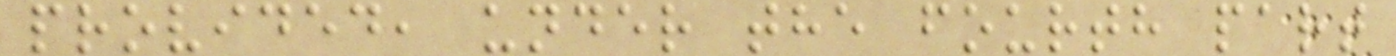provided, under the fourth part
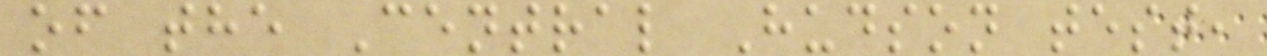of the Central Hudson test,
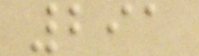291
